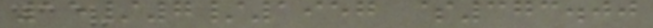15/7/1957 $373.00
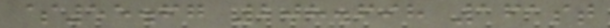$55.67 208.698 161st
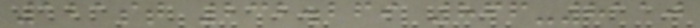121st 232.269 866-8110
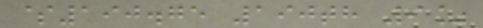$190.75 190th 9%
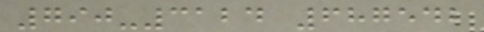790-3124 687542
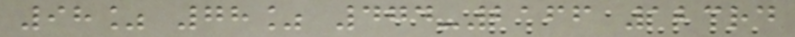98% 78% 474-2166 123rd
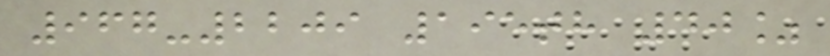967-2209 195th 40%
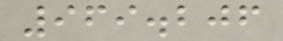969.206
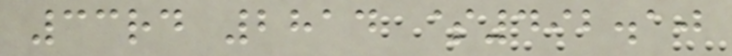33rd 2814 $492.10
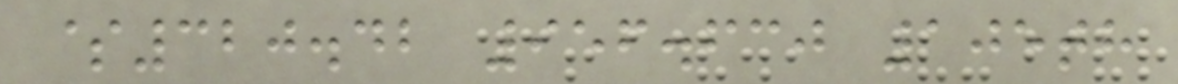$320.42 956.630 105th
